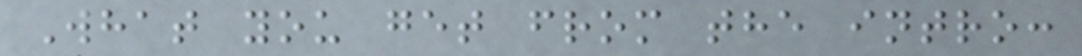What you get from the intro:
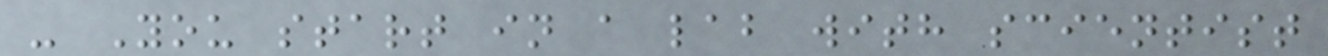- You start in a lab with scientist
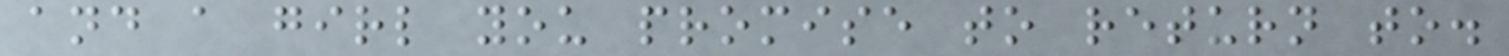and a girl you promise to return to.
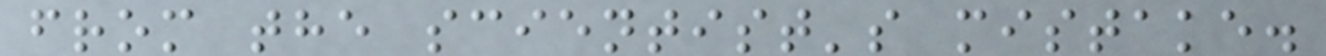from the scientist's mistake.
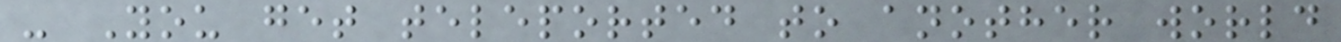- You get teleported to another world
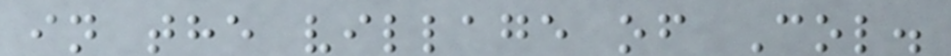in the village of Col.
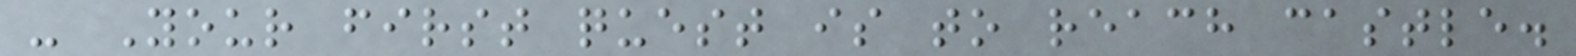- Your first quest is to reach castle.
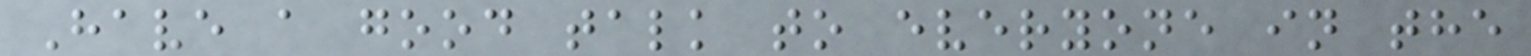Have a good talk to everyone in the
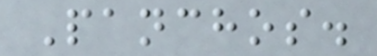Panchos.
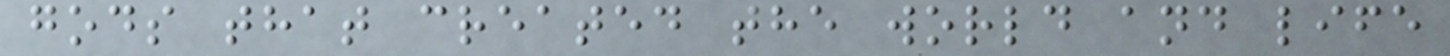gods that created the world and life
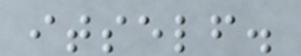itself.
